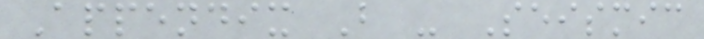Appendix B - Seismic
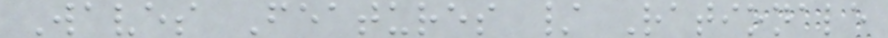Waves Features / Rationale
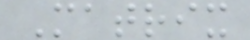Matrix
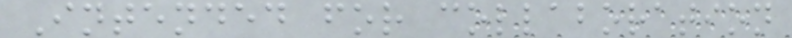Intended for collaboration
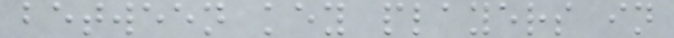between key players in
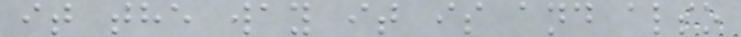it the way it is and also
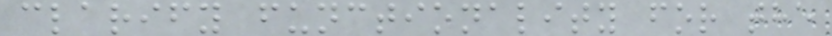clarify functionality for the
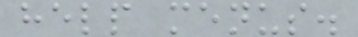help menus.
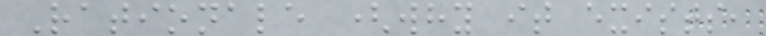Rationale (why it exists,
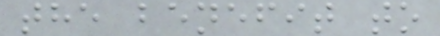the benefit to
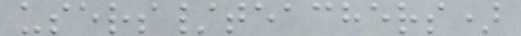users/teachers)
